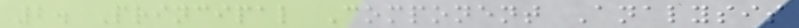2. Principal Component Analysis
